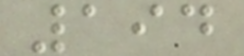194
